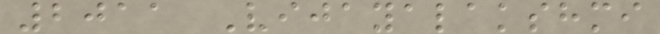2011 Vijayalakshmi
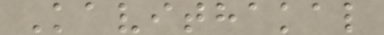Kavithakal
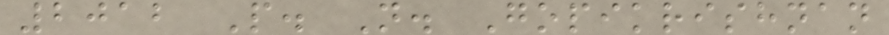2012 P. N. Gopikrishnan
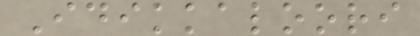Idikkaloori
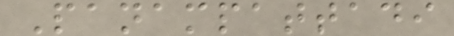Panampattadi
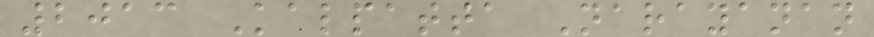2013 Kalpatta Narayanan
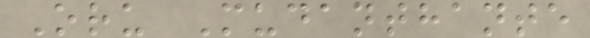Oru Mudanthante
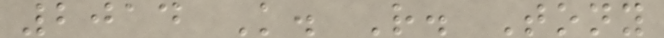2014 K. R. Tony
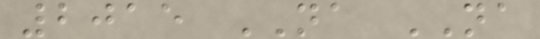2015 NA NA
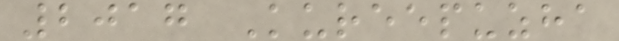2017 Kureepuzha
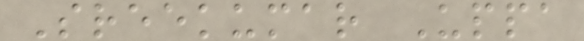Sreekumar Uppa
